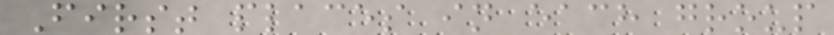First places in each group
